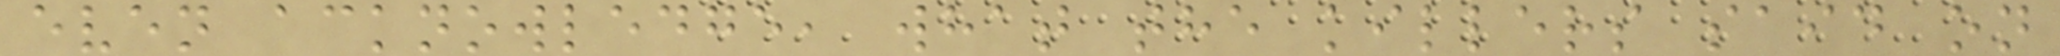even acknowledge, what the killers said on
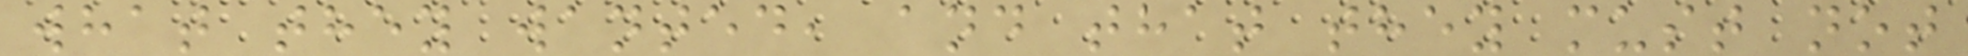what they wanted, and that they must not
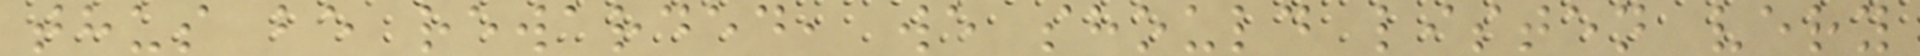thus be rewarded, we should listen very
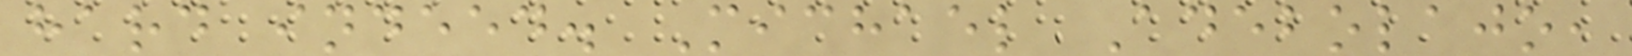hard indeed. Michael Adebolajo,
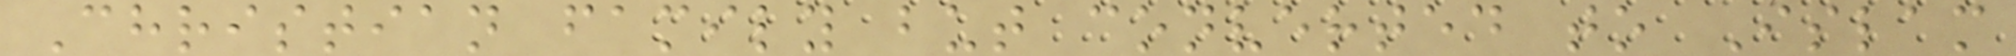Christian family but converted to Islam
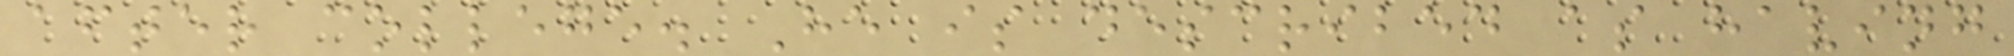after college. He is described as having
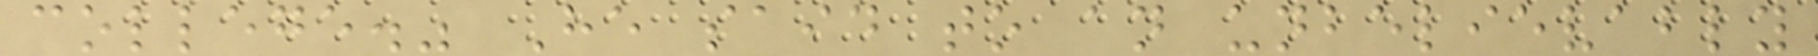college." He said to an unbelievably
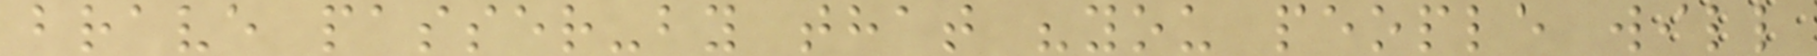brave passer-by that "you people will
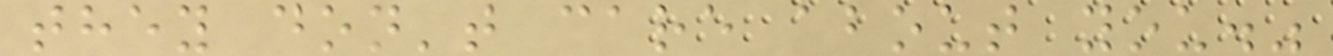they don't care about you."
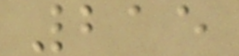215
